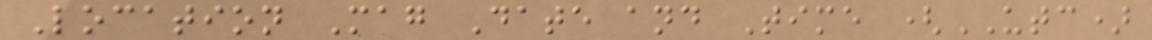Location Mag Date and Time (UTC)
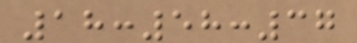18:58:37
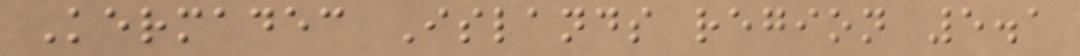Kermadec Islands region 5.1
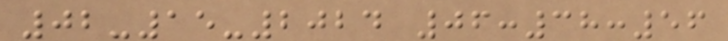02-15-2024 06:38:56
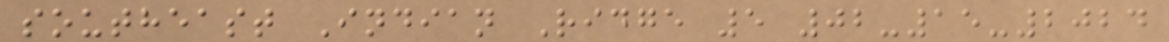southeast Indian Ridge 5 02-15-2024
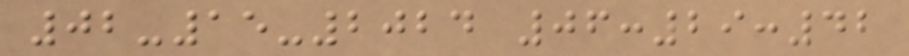02-15-2024 06:29:42
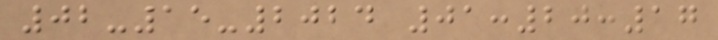02-15-2024 01:20:17
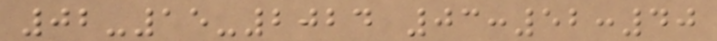02-15-2024 03:52:40
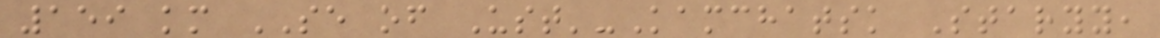159 km SE of Ust'-Kamchatsk Staryy,
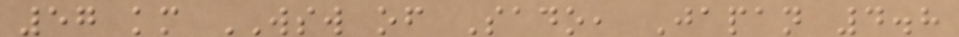57 km WSW of Sado, Japan 4.8
